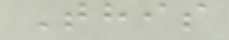This
